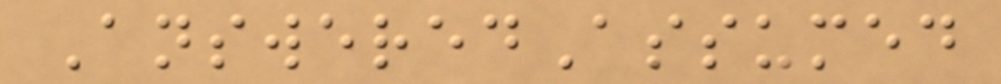AnsweredAssumed
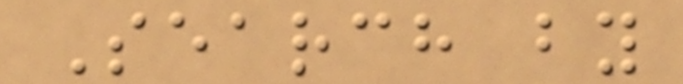Search by
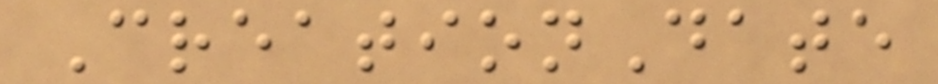CreationDate
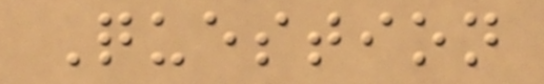Question
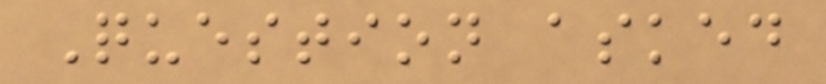Question asked
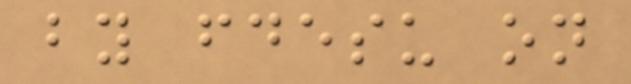by fdesu on
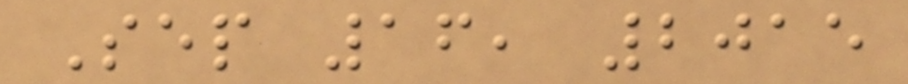Sep 16, 2015
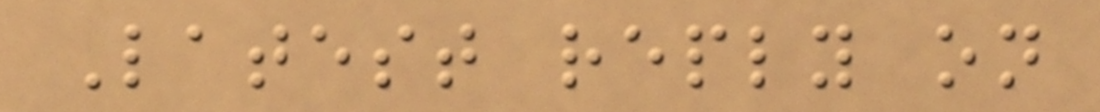Latest reply on
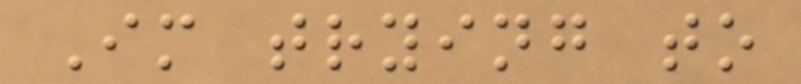Im trying to
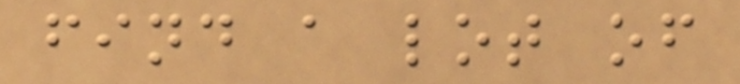find a lot of
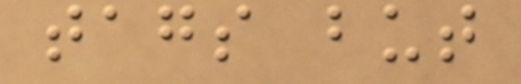tags but
